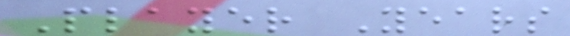Player Years
